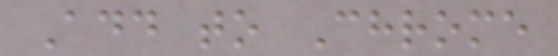Add to Chrome
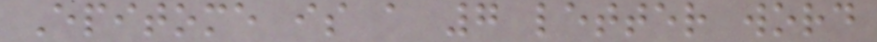Epitome is a 7 letter word
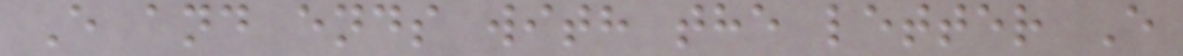E and ends with the letter E
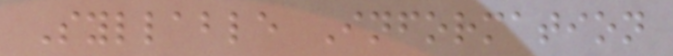Syllable Information
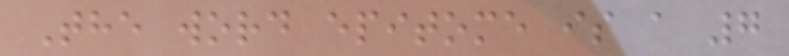The word epitome is a 7
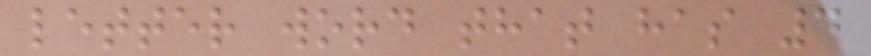letter word that has 4
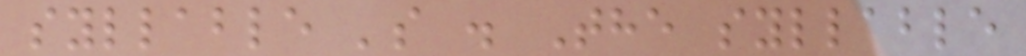syllable 's . The syllable
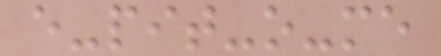e-pit-o-me
